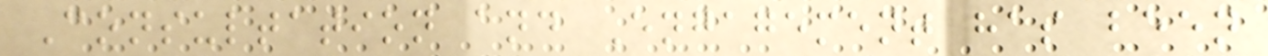Consultation and Engagement has been
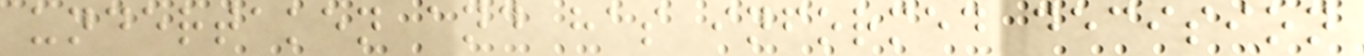undertaken and has informed decision
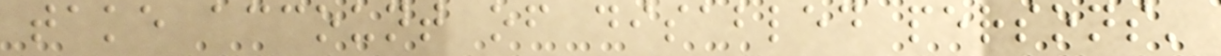take account of disabled persons'
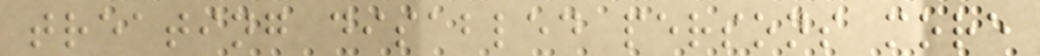treating disabled persons more
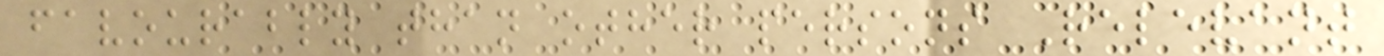favourably than other persons Relevant
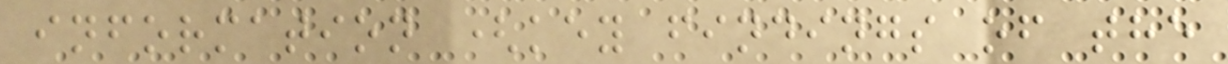information (key findings of the
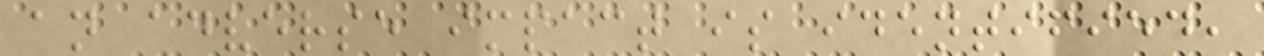an adverse impact is identified,
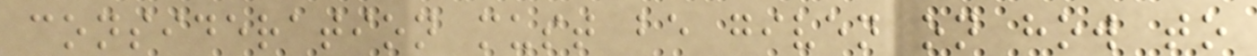consideration must be given on how to
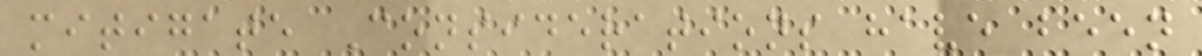mitigate Considerations have been
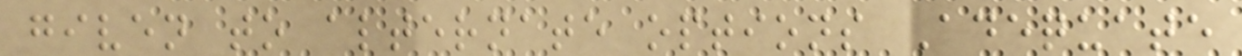given to alternate options Adequate
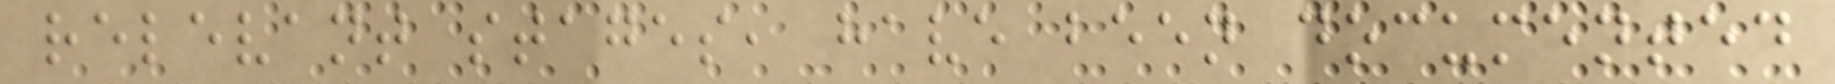relevant stages, have been documented
